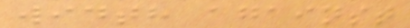width against
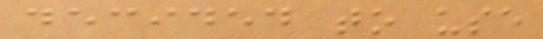decided to use
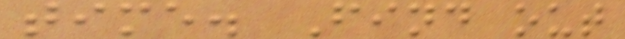time. Find out
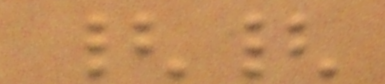{{
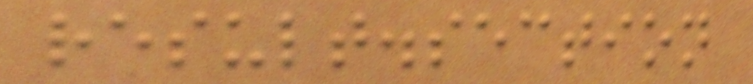result.section
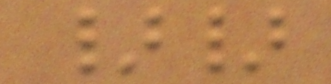}}
